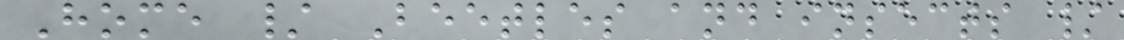Home / Beetles and insects /
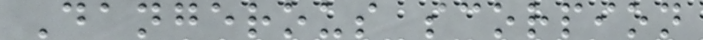Dangerous scorpion
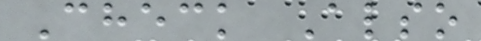Check Also
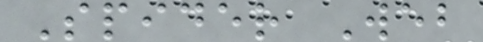Spider Web
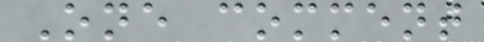One comment
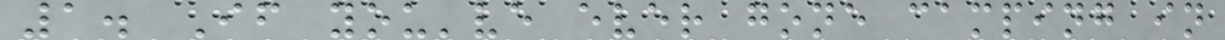1. If you've ever gone camping in
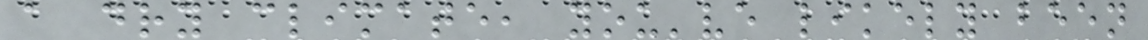a dry climate, you've likely been
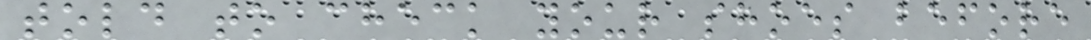told to check your shoes before
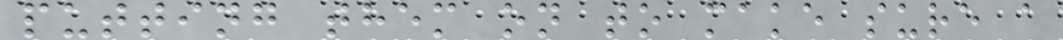putting them on to make sure a
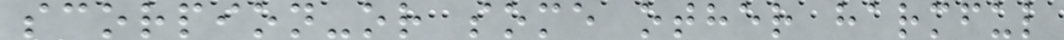scorpion-or some other harmful
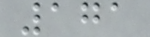171
